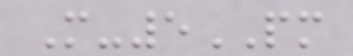M-5PM
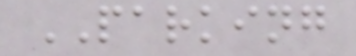PARKING
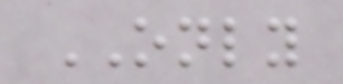ONLY
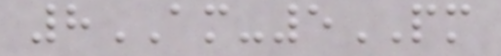8AM-5PM
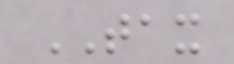TAX
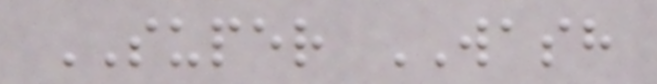SUPER WASH
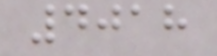4018
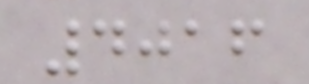4016
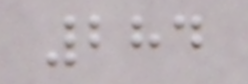284
